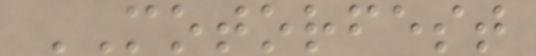MOTORFEST
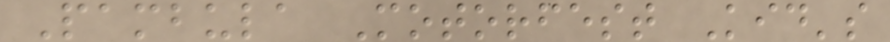Pambula Motorfest Kid's
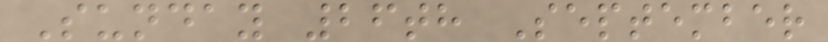Sunday 26th September
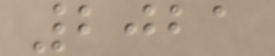2021
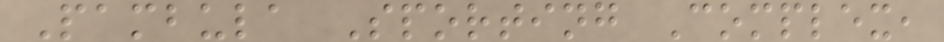Pambula Sporting Complex,
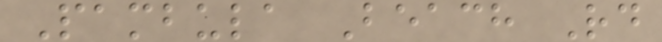Pambula Beach Rd
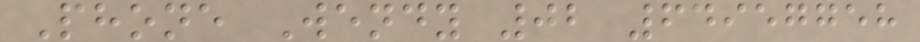Phone Wendy 02 64957758
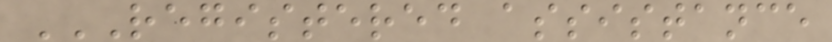REGISTERED ASSISTANCE
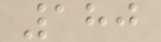180
